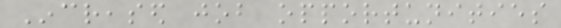Increased job opportunities
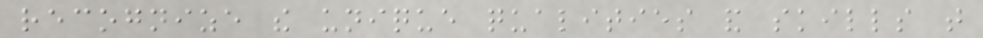recognize the unique qualities and skills that
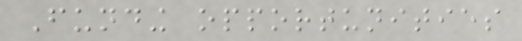Funding opportunities
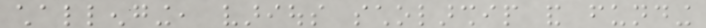challenging, various scholarship and funding
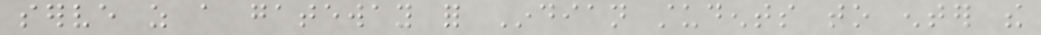serve as a gateway for Indian students to enter the
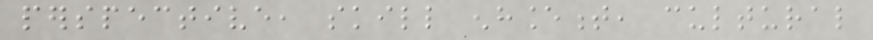perspective, skill enhancement, cultural
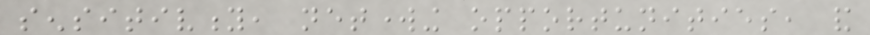sensitivity, networking opportunities, and
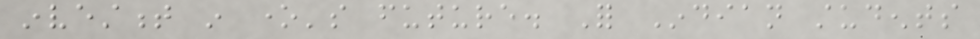investment in one's future. For Indian students
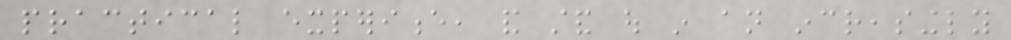practical experience, and stand out in an increasingly
